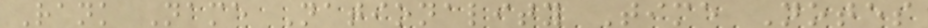Rank Name Nationality Time Notes
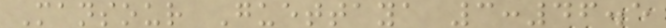Mansour Guettaya 3:46.5
